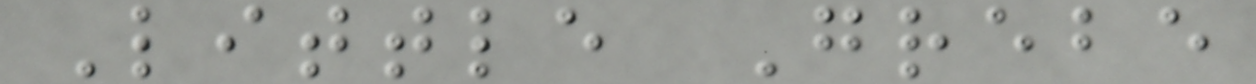Little Grebe
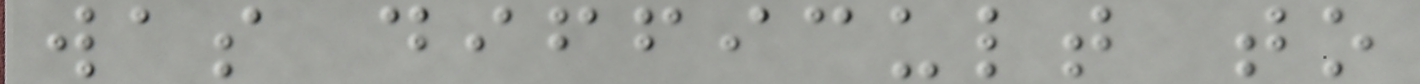was difficult to
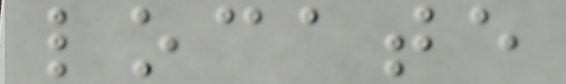locate
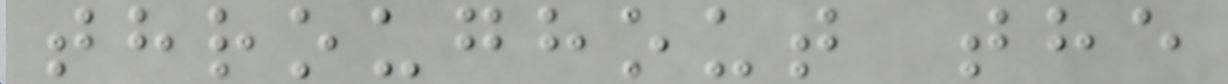throughout the
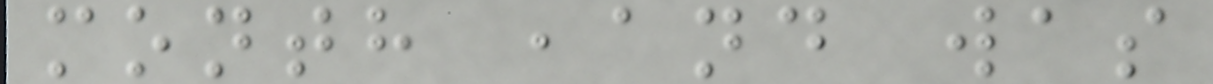month ,and was
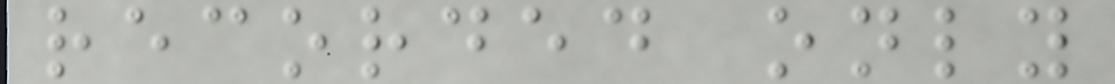recorded only
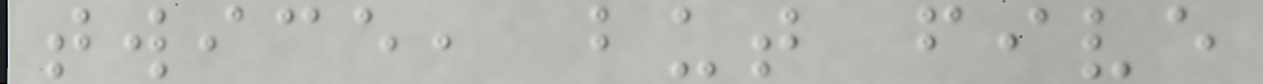twice, but five
